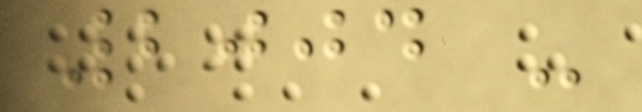2004 -
